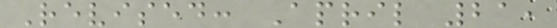Revised: April 21,
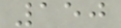150
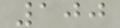100
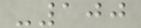-100
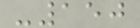-150
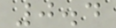0.4
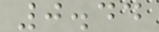0.44
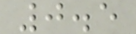0.5
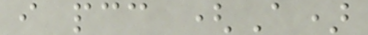i pcc (A)
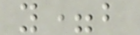y=b
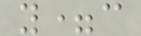y=c
